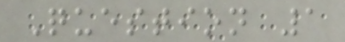Question 1
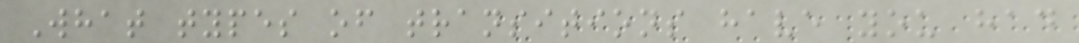What types of transitions have you had
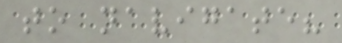to navigate?
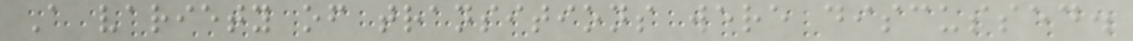A variety of transitions were discussed.
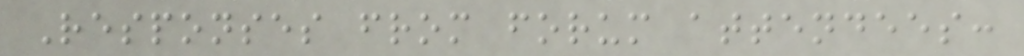Responses from forum attendees:
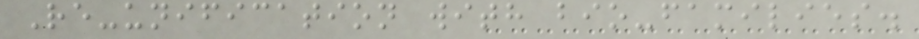Re-unification with bio-families.
